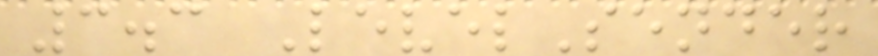3.3 LevelSender
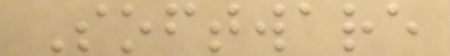Software
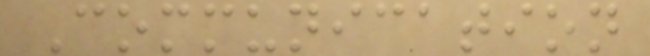Communication
